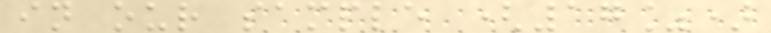in our sample (17%)
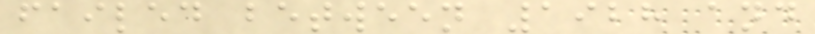failed between 1928 and
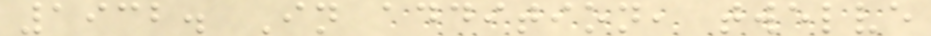1932. In addition, twelve
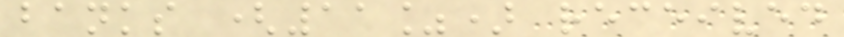banks (11%) received
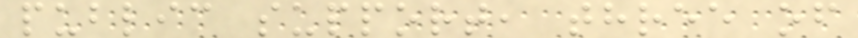public support, three of
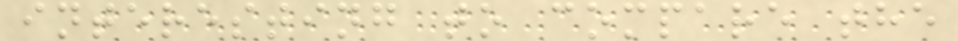interesting to compare the
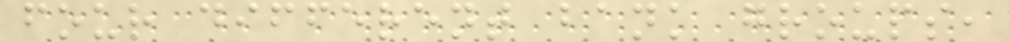four different bank groups,
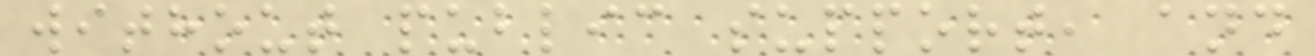without public support, and
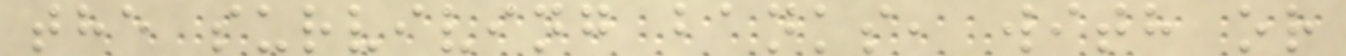the surviving banks, with or
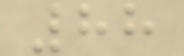88
